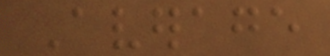Average
